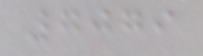7079
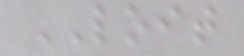LOIT
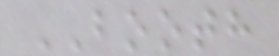BOOTH
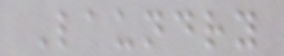Laundry
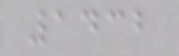1432
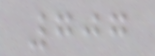707
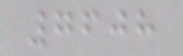7608
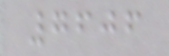7606
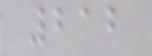212
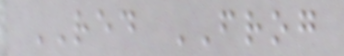RED FROG
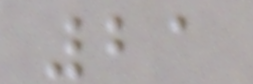21
